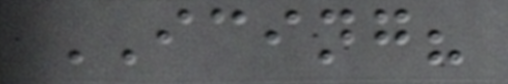ICING?
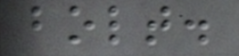bolt.
